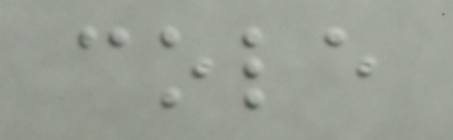cole
